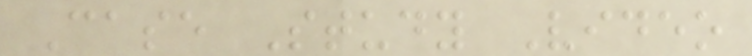Case Study Video
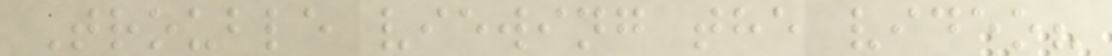Trouble viewing the video?
